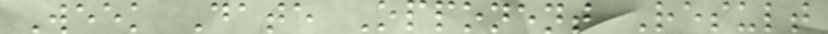Week Date Opponent Result
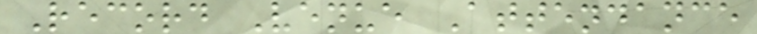Record Venue Attendance
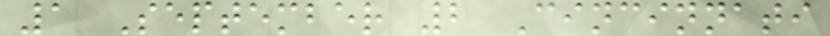1 September 2 Cincinnati
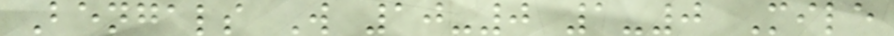Bengals W 10-0 1-0 Mile
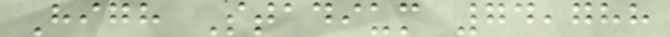High Stadium 74,788
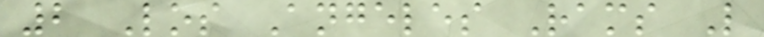2 Los Angeles Rams L
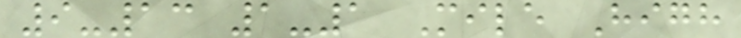9-13 1-1 Mile High
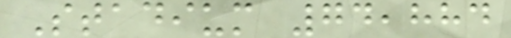Stadium 74,884
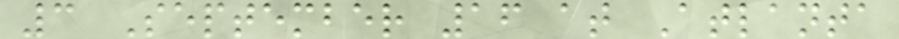3 September 16 at Atlanta
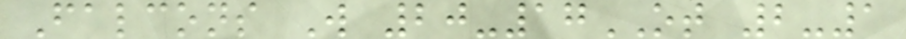Falcons W 20-17OT 2-1
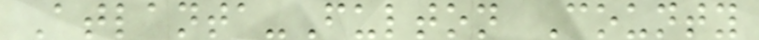Atlanta-Fulton County
